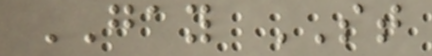GAY ST
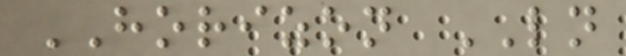HORIZON LN
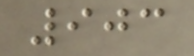903
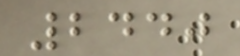2440
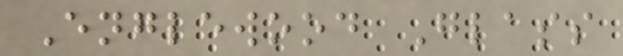Englewood Glass
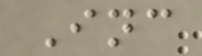Inc
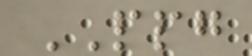PPG
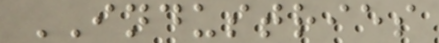INDUSTRIES
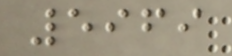5969
